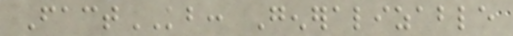FactKB: Generalizable
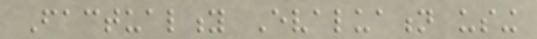Factuality Evaluation using
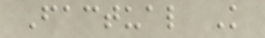Factual Knowledge
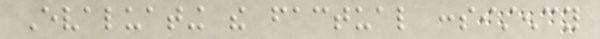Evaluating the factual consistency
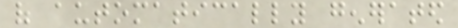of automatically generated
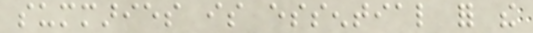summaries is essential for the
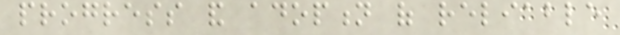progress and adoption of reliable
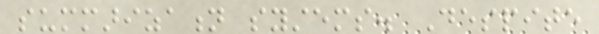summarization systems. Despite
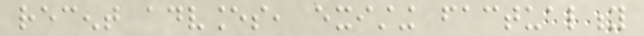recent advances, existing factuality
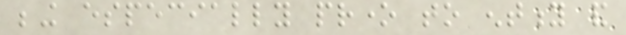being especially prone to entity and
